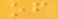of
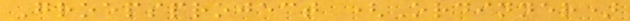Groepsproject (Ordinner)
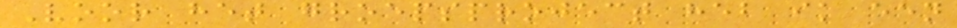Voor het groepsproject heb ik een
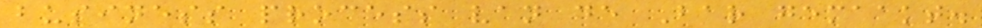business process van de Bar gemaakt.
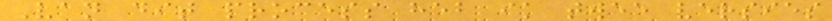Van dit process heb ik twee versies
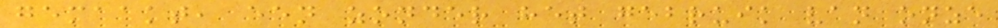gemaakt, een zonder het gebruik van onze
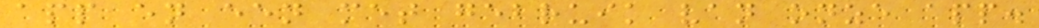app en een met gebruik van onze app.
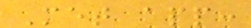Met app:
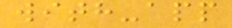with-app
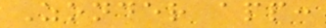Zonder app:
